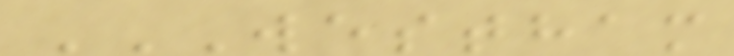WESTHAM
